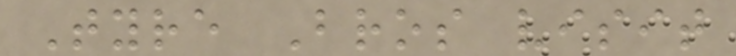Tyre Bros visit
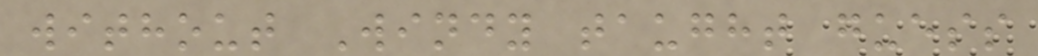without Windy taught guess
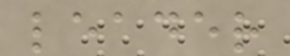leader
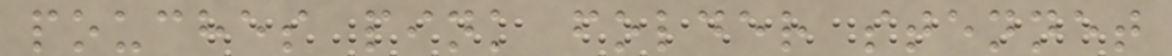pouches pink folder stennet
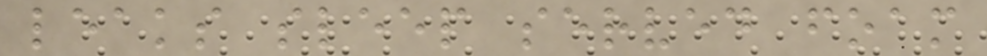leaks sleep served foam
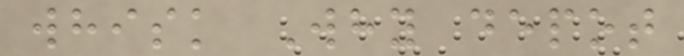whisk Why depot
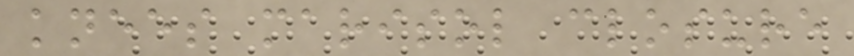knees marisol closure
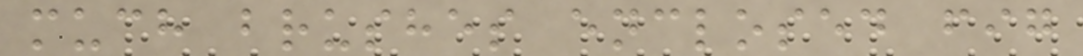much brushes enclosed fig
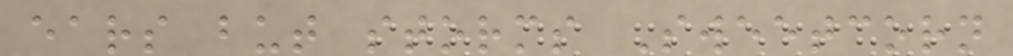ears but storms Sweetcorn
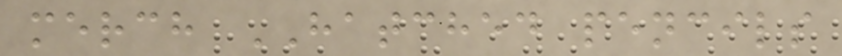merch HATCHED pencils
